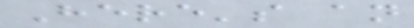Here's an
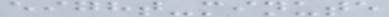eight-minute
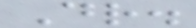Dr.
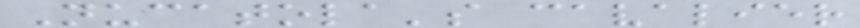Nucatola's cavalier
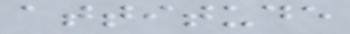attitude
